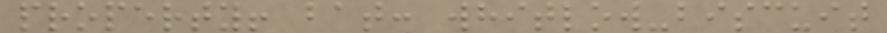property! bat: whitlow-biscuit
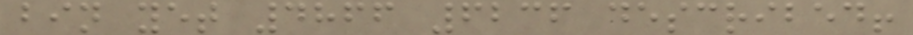bin yet 4866 6236 described!
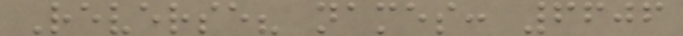Reverse? names: 6606
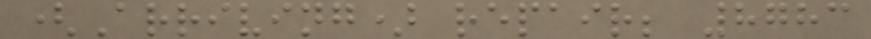(Arriving) repair; 8783
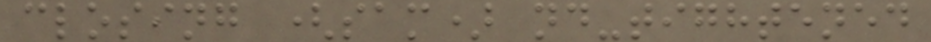closing (sam) nd-tightened
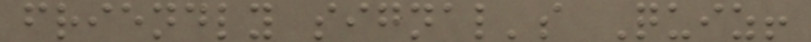friendly signal's Quiz!
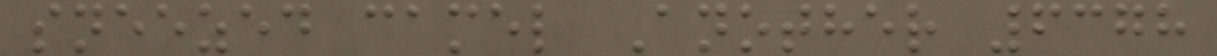sneezed camel Another 6378
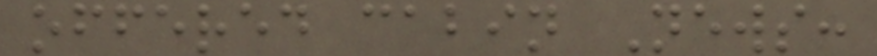offered cabin News:
